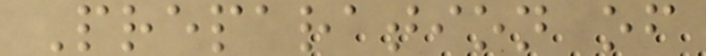Preparation of
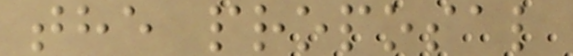the proposal
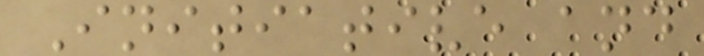Initiative and
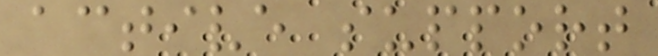active support
